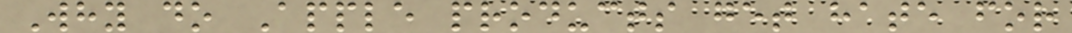Why do Apple products get hate for
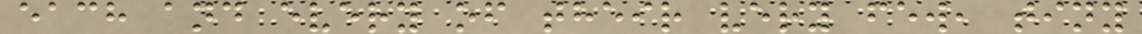each and every of their very few, tiny
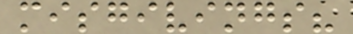misgivings?
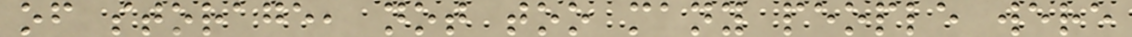of storage, not too many people were
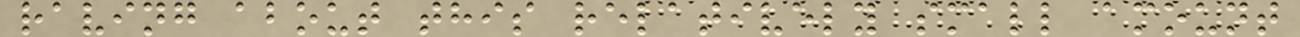raving about this relatively small amount
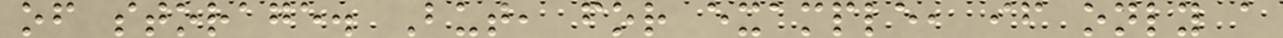of storage. But, for example, if only a
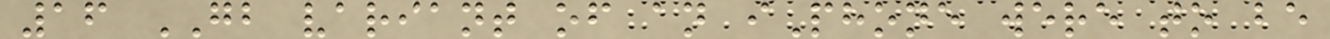16 GB variant of an iPhone were to be
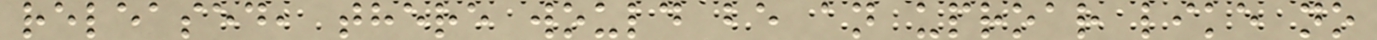released, there would be an uproar like no
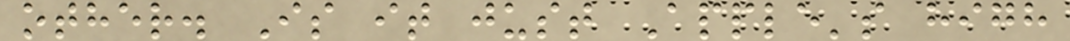other. Is it just Apple's high
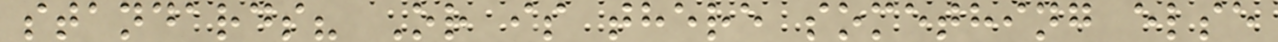standards? Or is there something else
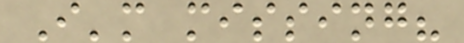I'm missing?
